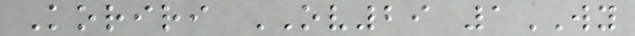Koriri OV29 1WY
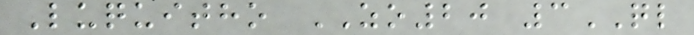Luquitho ZO20 3QL
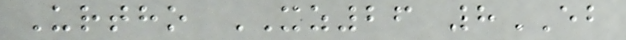Urtho XZ26 8EB
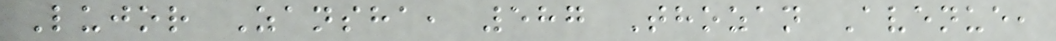Lujor Zansha, 587 Thozan Avenue,
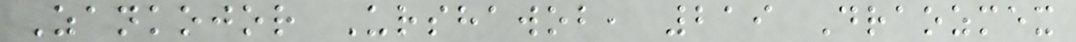Zankojor Urshawob, 219 Draozmex
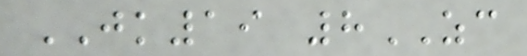JK19 8ZC
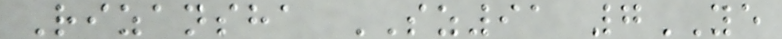Rizansha SZ91 7YE
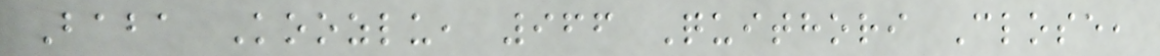Baba Koozlu, 966 Quithori Close,
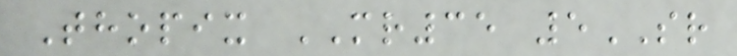Thopix MR35 5SR
